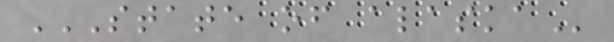STATE OF ALASKA
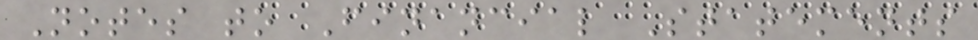Notes to Financial Statements
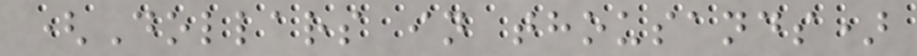(Dollars in thousands)
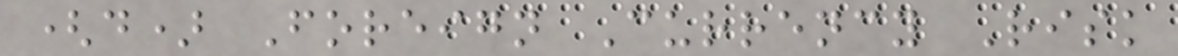(d) Foreign Currency Risk
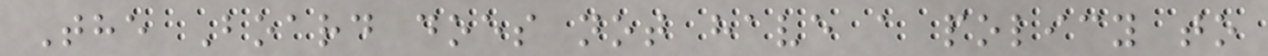The Board does not have a policy to
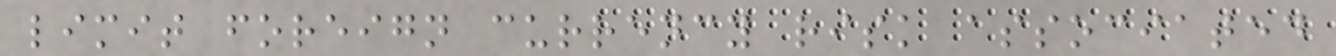limit foreign currency risk associated
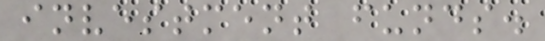investment funds.
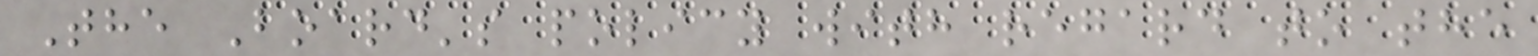The Board's policy with regard to the
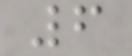6
